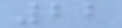22
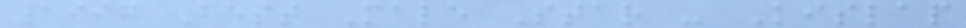1997 Best Male Star - Kislap
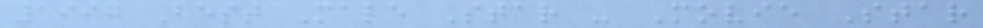1997 Best Male Star - Movie Star
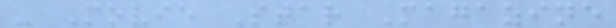- Movie Star Magazine
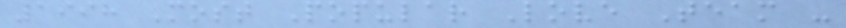1998 Most Popular Love Team -
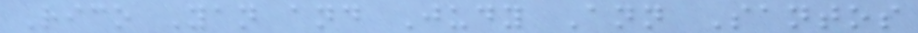Rico Yan and Judy Ann Santos
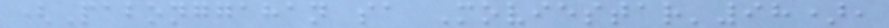(Pabonggahan sa Moviestar'98),
